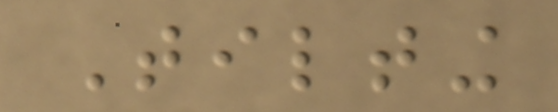Tilting
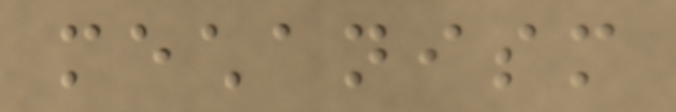mechanism
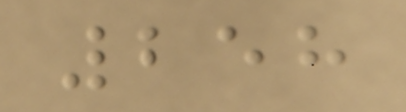258
